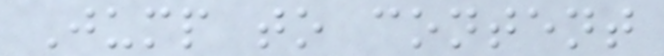Jump to content
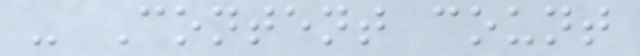- Content count
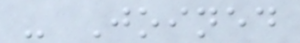- Joined
